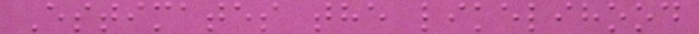Estimates the likelihood
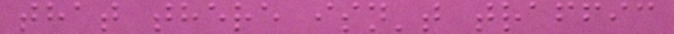that there isn't traffic
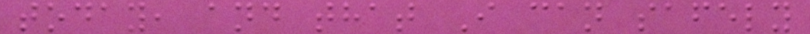today, and that I can safely
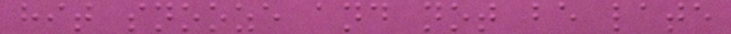hit snooze and not be late
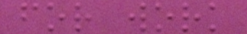for work
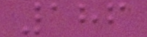186
